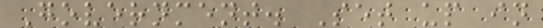Government. Set up in
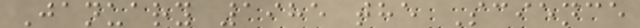January 1985 the Science
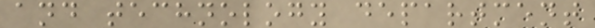and technology department
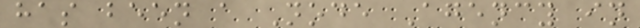has been a Node Agency in
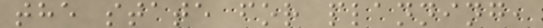the state for planning,
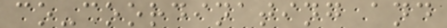co-coordinating and
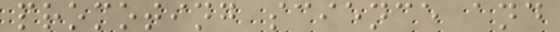promoting science and
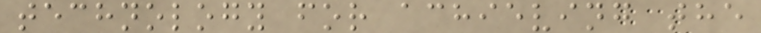technology for achieving the
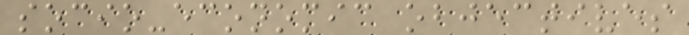socio-economic objectives
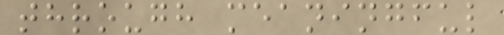through meaningful
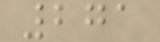271
